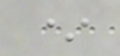*
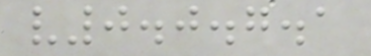v0.0.7.1
